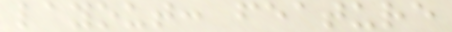layout: feature
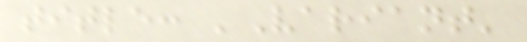title: 'Variant'
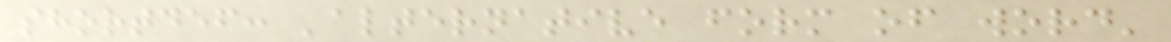shortdef: 'alternative form of word'
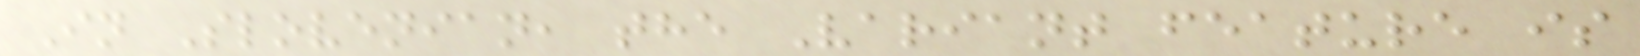In Slovenian, the Variant feature is
